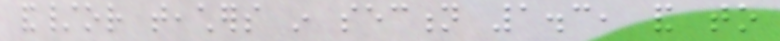and/or teachers in section 1.3, and to
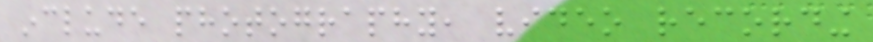include photography, video recording
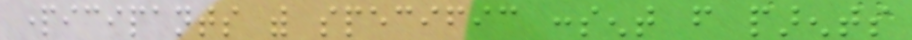participants with specific consent from parents
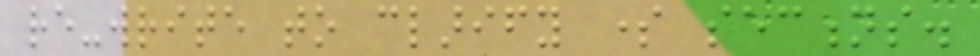re-write to clarify some sections.
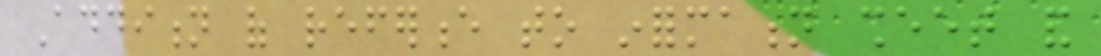Addition of reference to information sheet and
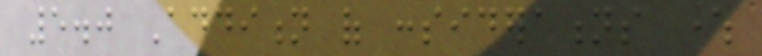5.0 Addition of considerations where
